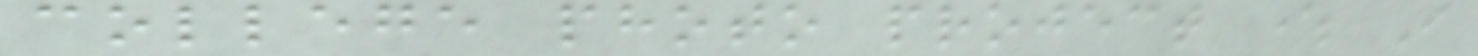college photo project where I
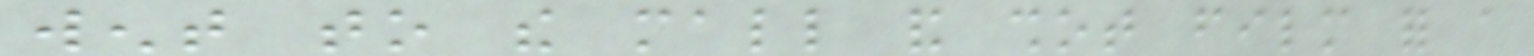went to the mall and shot film for a
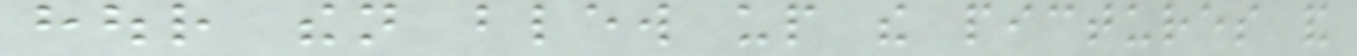hour then blew up the pictures and
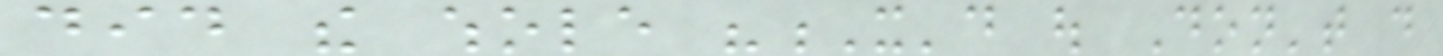did the whole "X'd out Don't do
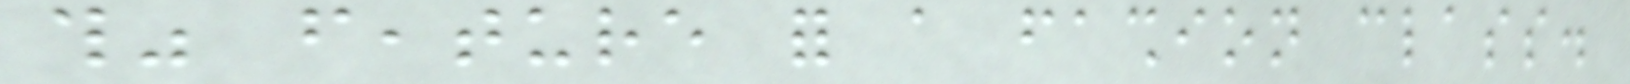this" feature for a fashion class.
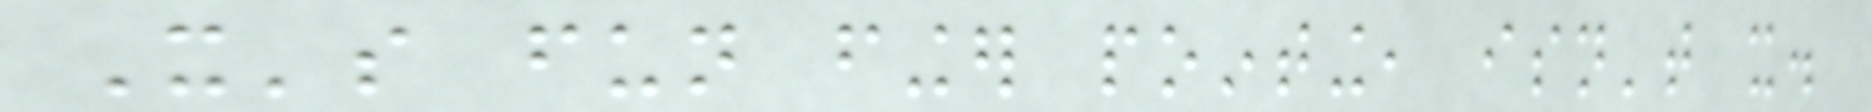It's fun finger pointing, isn't it.
